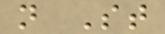n St
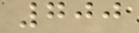700
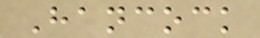Hancock
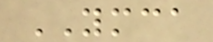YMCA
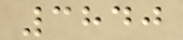3840
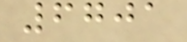6701
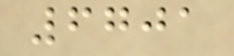6701
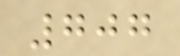707
